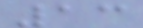13
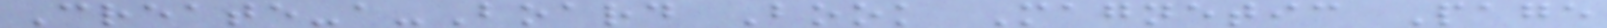Create-a-Board Book Magnetic Page
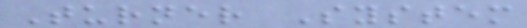Turner System
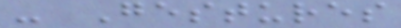- Gestures
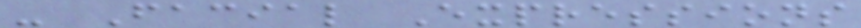- Facial Expressions
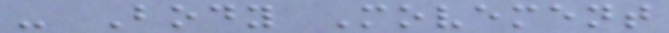- Body Movement
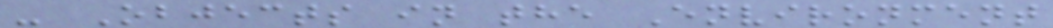- Objects in the Environment
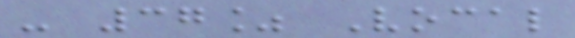- 37% Vocal
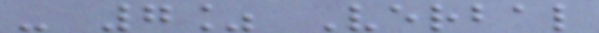- 7% Verbal
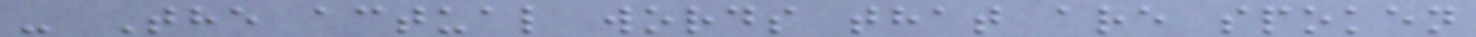- The actual words that are spoken
